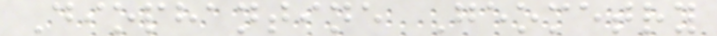Diophantine Geometry
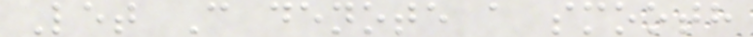Let C denote a smooth
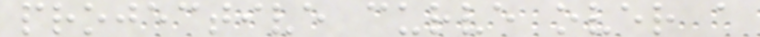projective curve over a
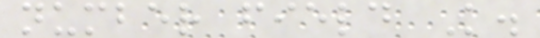number field K.
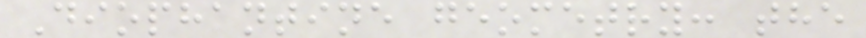Diophantine geometry: the
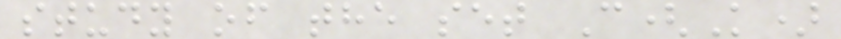study of the set C(K)
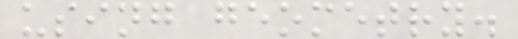using geometry.
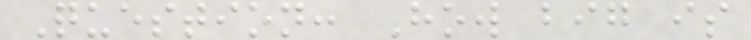Question: How big is
